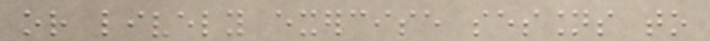or lively exercise sessions to
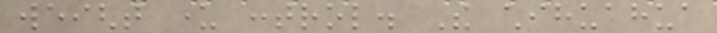weight under control. The chihuahua
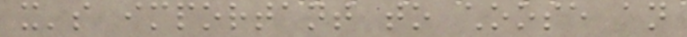it's important to choose an
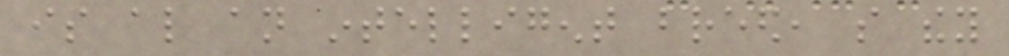is also an intelligent breed, so they
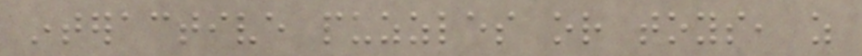interactive puzzles or toys, as
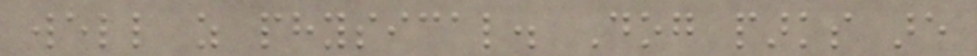well as physical. Dog parks are
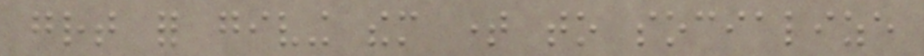great for giving them time to socialize
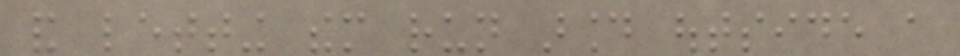and letting them run around outside a
